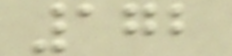172
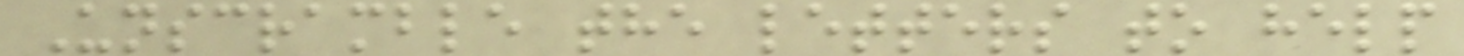Unscramble the letters to help
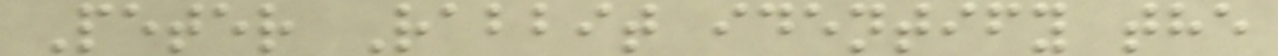Peter Rabbit identify the
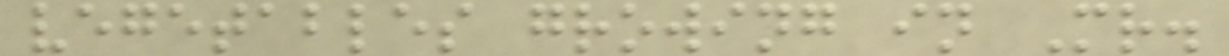vegetables growing in Mr.
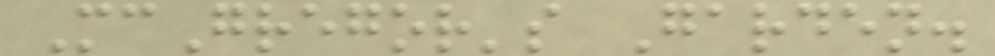McGregor's Garden.
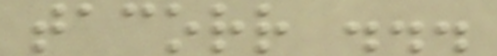tacorr ...
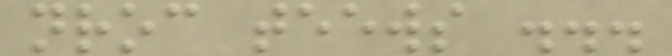nroc teews ...
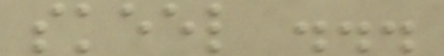skeel ...
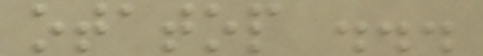otatop ...
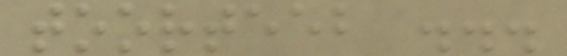toorteeb ...
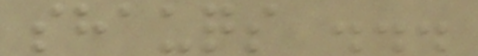shauqs ...
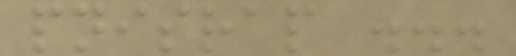pnisrap ...
